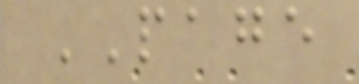PAGE
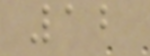12
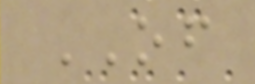OF
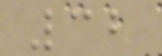32
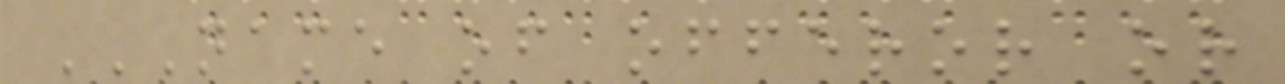NAME OF OFFEROR OR
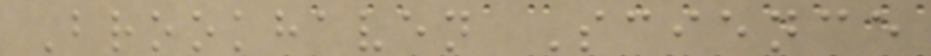Brookhaven Science
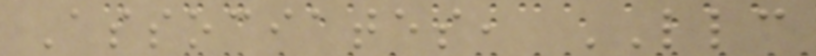Associates, LLC
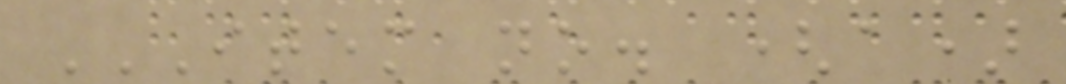ITEM NO. (A)
